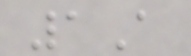1A
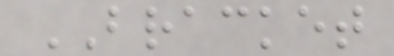BRACKET
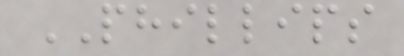PHILLIPS
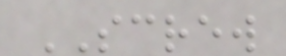SCREW
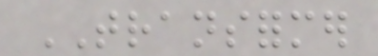TRANSFORMER
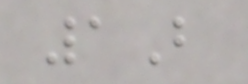1B
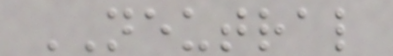NEUTRAL
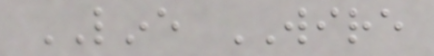LINE WIRE
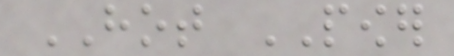HOT POWER
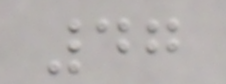47
